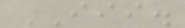III.
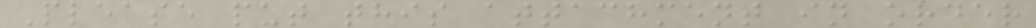Please put this attachment in order
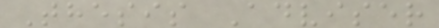Thesis Adviser
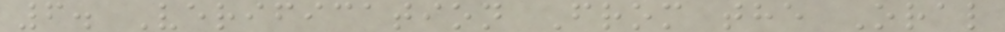6. Verification From the Oral
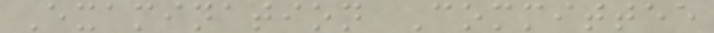Examination Committee
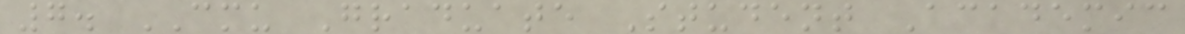7. CMU Graduate Student Academic
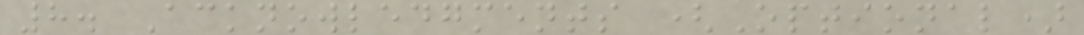8. Acknowledgments (Optional)
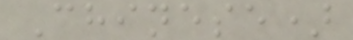Chinese)
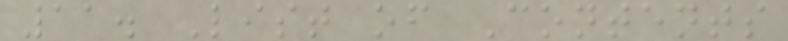11. List of Contents
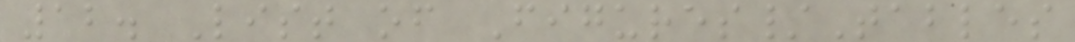12. List of Figures/Tables
